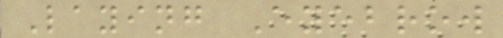Laying Eyebrow
